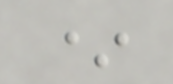*
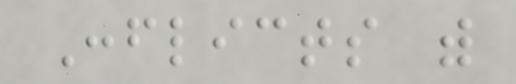Conflicts with
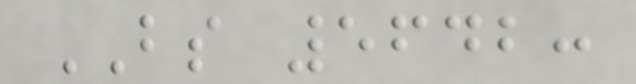BS 5642:
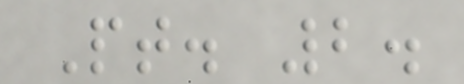Pt. 2.
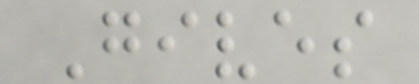Gives
